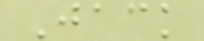Jack
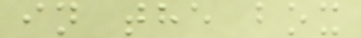in the box
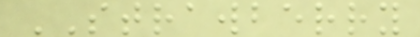STRAWBERRY
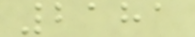2181
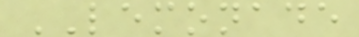LEMONADE
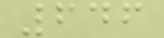646
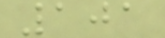101
